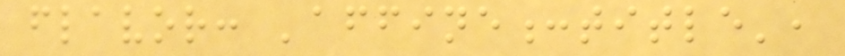flavor: 'affine:title',
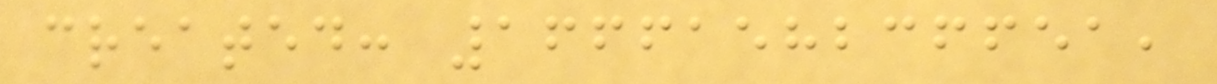created: 1666158236651,
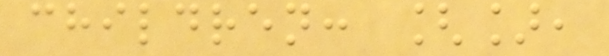children: [],
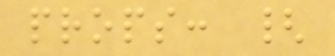props: {
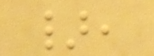},
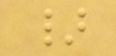}
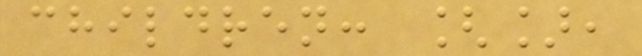children: [],
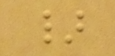}
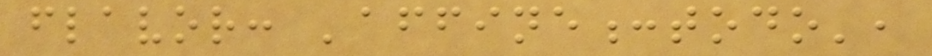flavor: 'affine:todo',
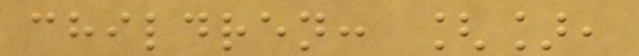children: [],
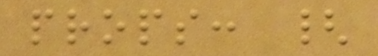props: {
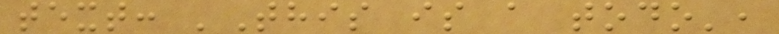text: 'This is a todo',
